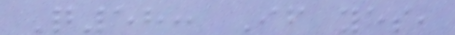Q58: If yes,
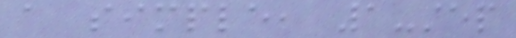a simple, 1-step
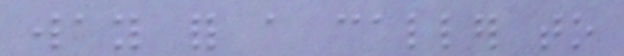way for a caller to
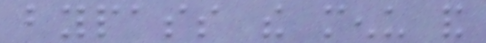bypass the menu and
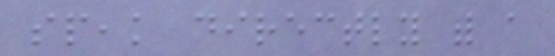speak directly with a
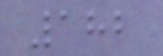182
